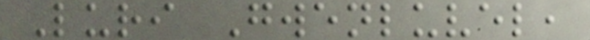Luri Gwenluvel,
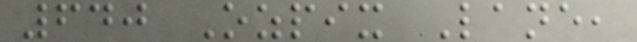640 Ozpix Lane,
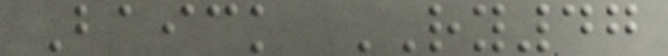Baick RY47
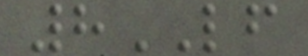8LF
